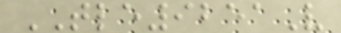TLE9251V
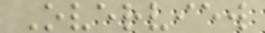Overview
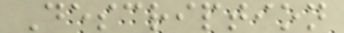Description
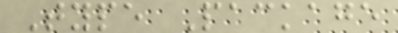Type Package
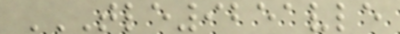TLE9251VLE
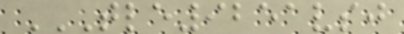TLE9251VSJ
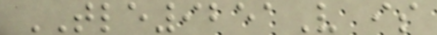TLE9251V is
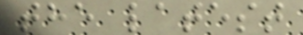the latest
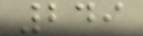249
